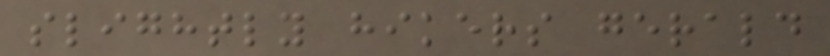slightly hikers gerald
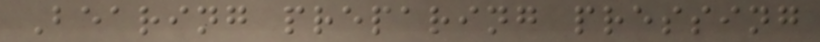Bearing preparing pressing
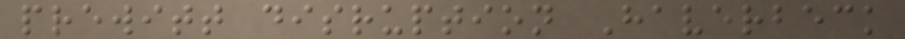prewitt disruption Haverbeck
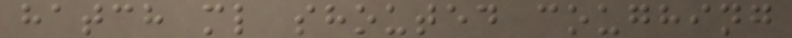hatch ml shouted coughing
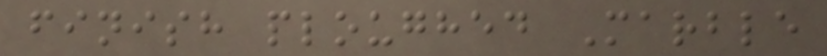finish ploughed Marble
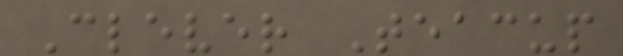Clever Teacup
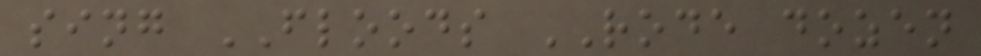sing FLOODS RODE dozen
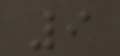9
